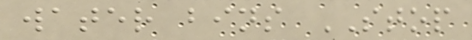water bins STOP
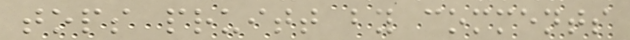tops pruitt by comments
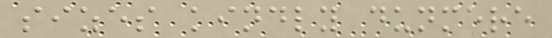sizes kindly dunmere
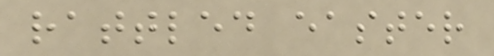rattled easter
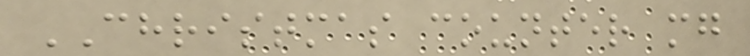CHRISTMAS counter mg
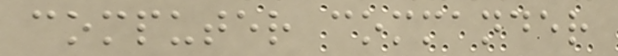computer commander
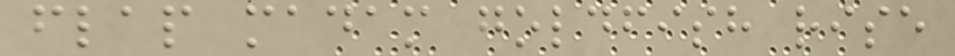flap madam goldfish rise
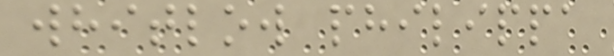whitlow philippa
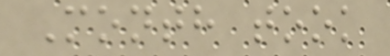Month took
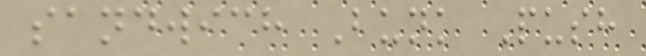sandwich Bunk Push
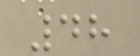48
